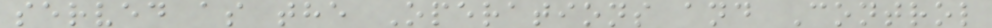served as the Operations and Control
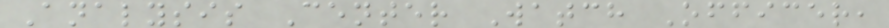Analysis Center Watch Officer,
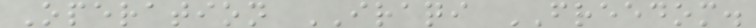Operation IRAQI FREEDOM.
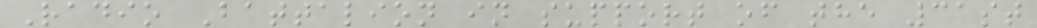Radio Battalion in support of the 31st
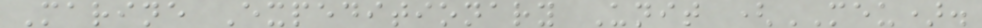Marine Expeditionary Unit (MEU).
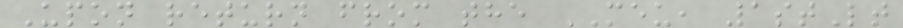Upon return from the MEU, 1stLt
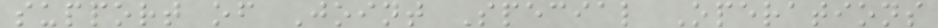support of Joint Special Operations
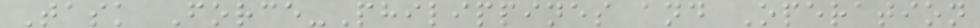Task Force-Philippines and Operation
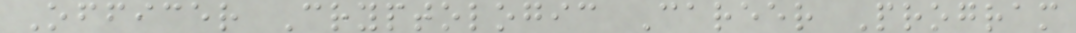Officer Cryptologic Career Program
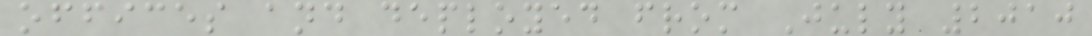offices and deployed from July 2010
